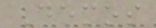Demos
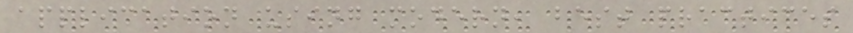application using modern, best practices
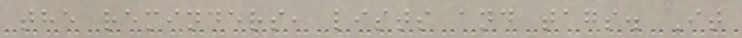the reminders, lists and tags. It
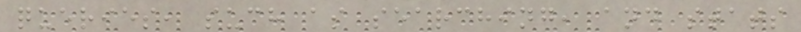queries, such as searching, and stats
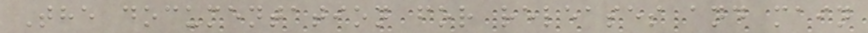The documentation for releases and main
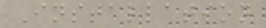Installation
